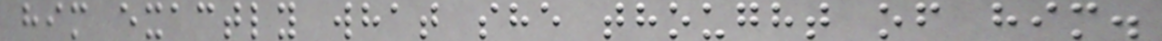him exactly what she thought of him.
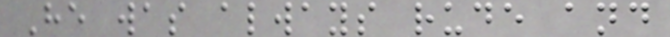He was always rude and
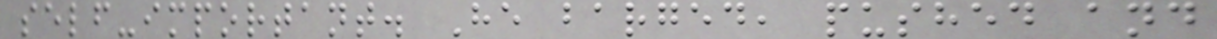self-important. He barged, pushed and
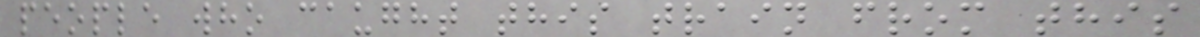people who caught this train from this
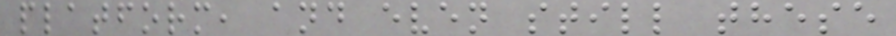platform, and even still these
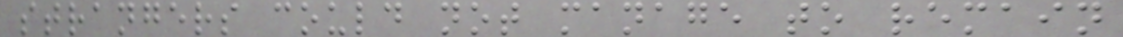strangers could not manage to remain
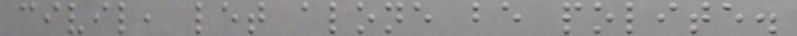civil, let alone be polite.
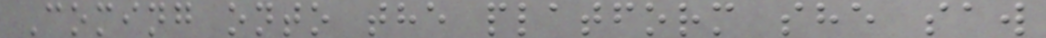Coming onto the platform she saw
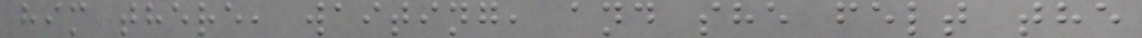him there, waiting, and she felt the
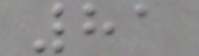81
